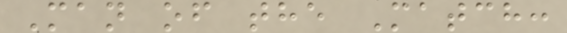Man of the Match:
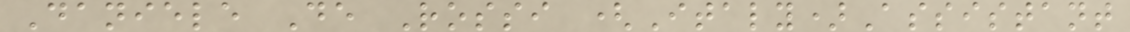Daniele De Rossi (Italy)Assistant
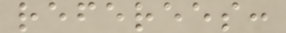referees:
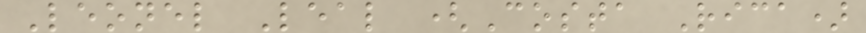Leonel Leal (Costa Rica)
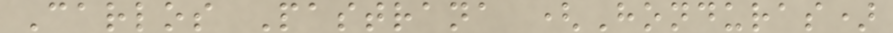Carlos Pastrana (Honduras)
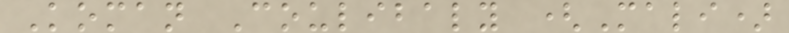Koman Coulibaly (Mali)
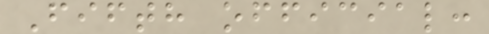Fifth official:
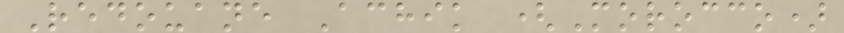Redouane Achik (Morocco)
